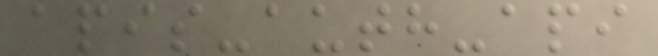apis-auth-api
